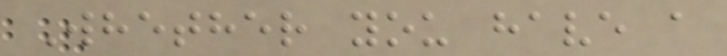Whether you have a
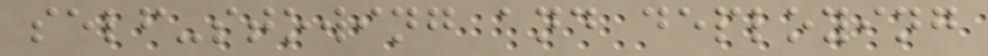self-stowing and deploying
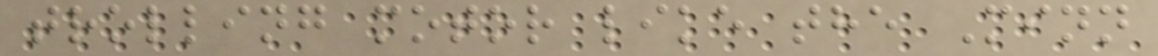trolling motor like the Minn
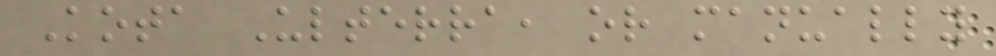Kota Ulterra, or manually
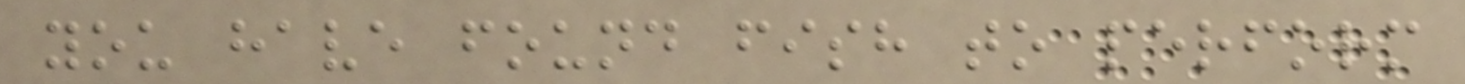you have found fish to perform
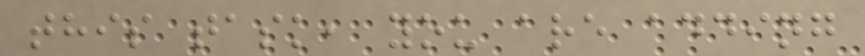this task, you are adding
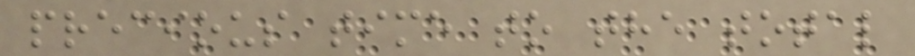precious time to the total
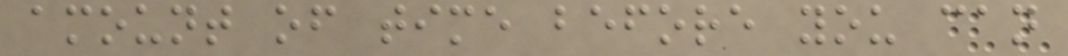amount of time before you can
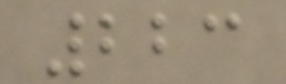223
